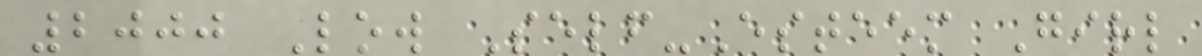2000 Low Self-Esteem Girl
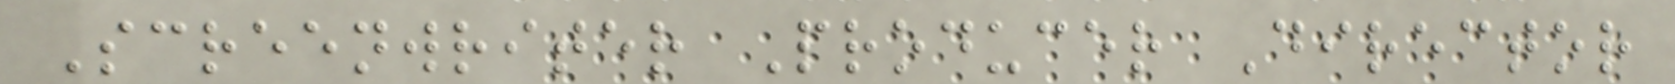Screenwriter Producer Director
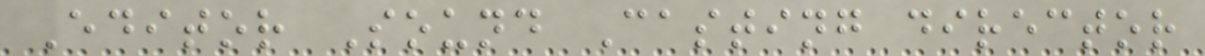Editor Sound Casting director
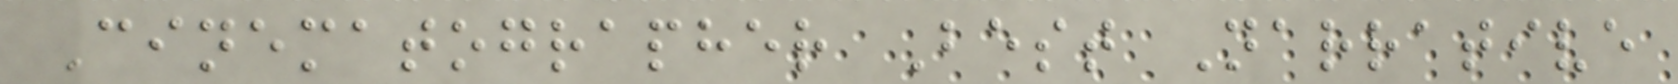Cinematographer Best Narrative
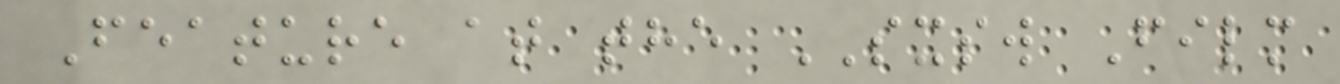Feature at the SXSW Film
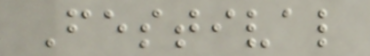Festival
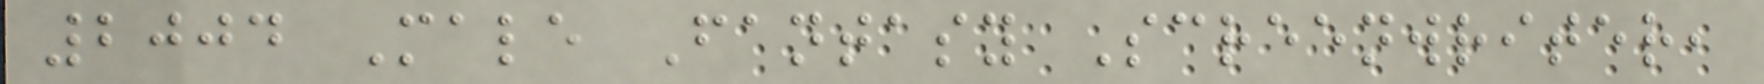2004 Male Fantasy Screenwriter,
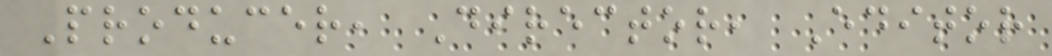Producer, Director, Editor
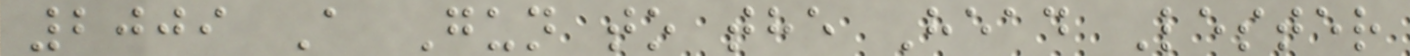2009 A Gun to the Head Lester
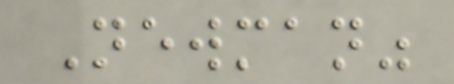Newman"
